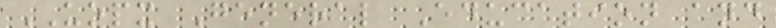UOPX General Education and
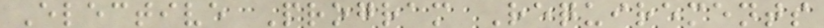Elective Program Requirements
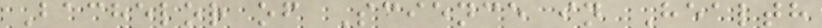Bachelor of Science in Health
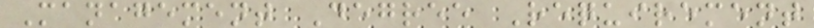Management Degree Requirement
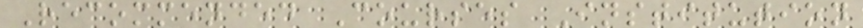Recommended Courses Institution
